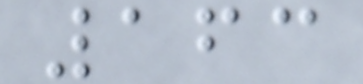163
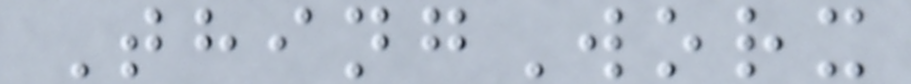ThingWorx
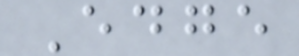Edge
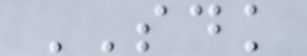SDK
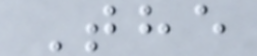The
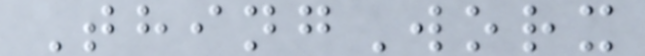ThingWorx
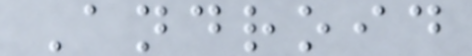Android
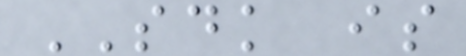SDK is
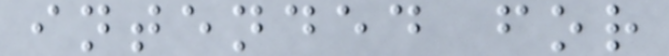intended for
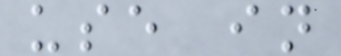use in
